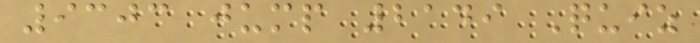9303 jump 2149 Quiz
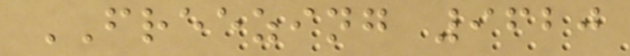FREEZING 9620
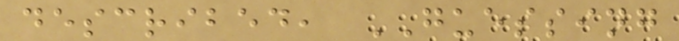described, GUESSING
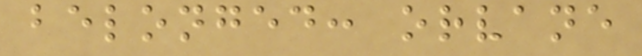belonged: orvane
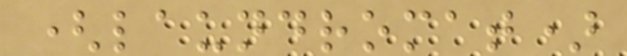(laundromat)
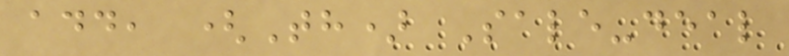add, (Th) Sale-deal
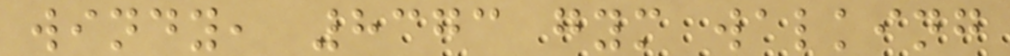windy, 8373 gym walking
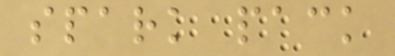spark pack
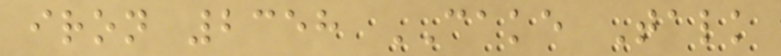iron 2358 CAKE Talk
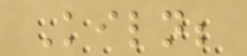Kiln;
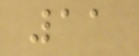11
